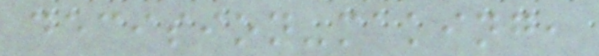decision-making,
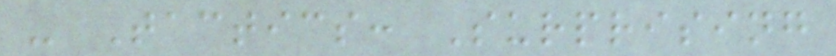- Tactics: Surprising
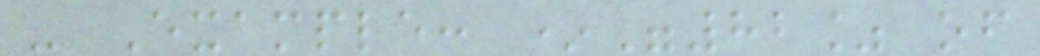- Example: *"82% of
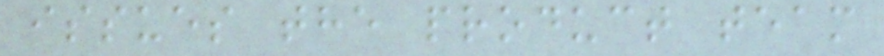issues the product team
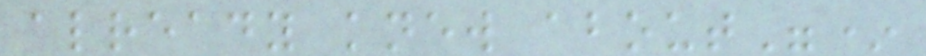already knew about"*
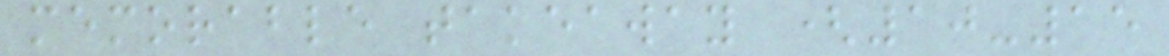memorable takeaway (10-15
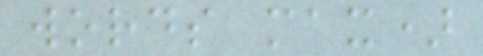words max)
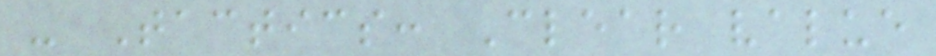- Tactics: Clear value
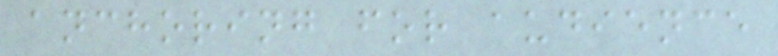anchoring for audience
